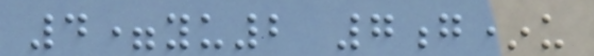4=yu2 7g*u
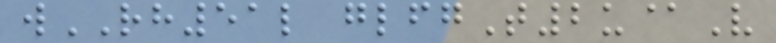wRH51l glfgT2u@V
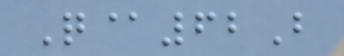Q@62B
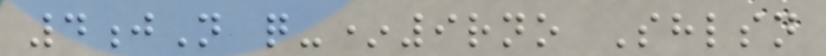4jN q-*9rno Shlsn
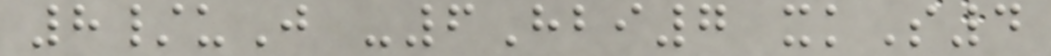8/uJ -6Hbi7 xkS4
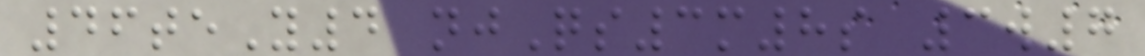46teY4 njQs3m8s 3w7
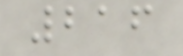216
